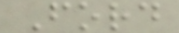Ford
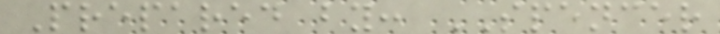Prepared by: SPENCER
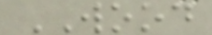WOOD
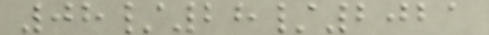08/28/2021
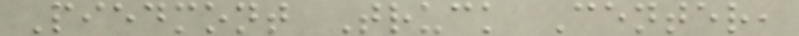Piedmont Truck Center,
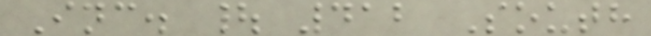Inc. | 412 South
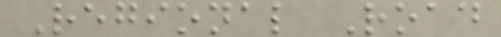Regional Road
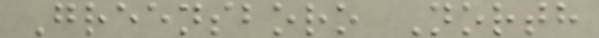Greensboro North
